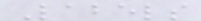Labels
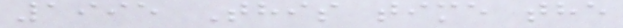1995 This time the
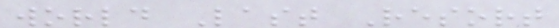world Last Resort
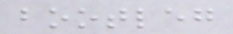bootleg
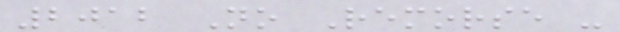2012 No Remorse -
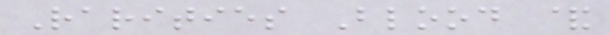Rarities Blood &
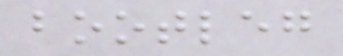bootleg
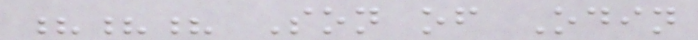??? Son of Odin
